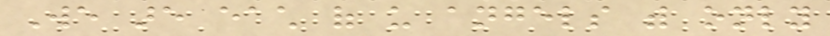We are each of us angels with only
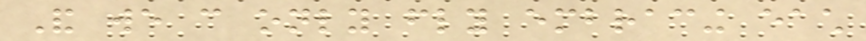And we can only fly embracing each
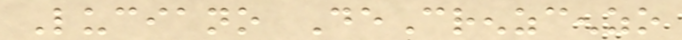Luciano DeCrenzcenzo
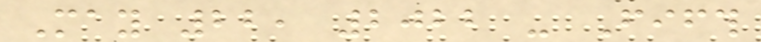May 22, 2022 - Fifth
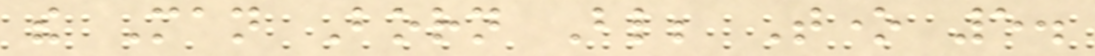the Man Born Blind; Tone 5.
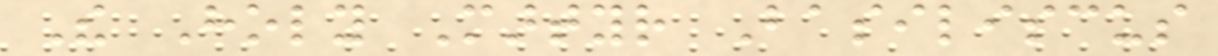The Holy Martyr Basiliscus
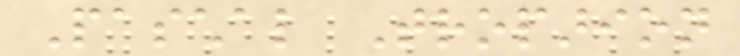Paschal Troparion
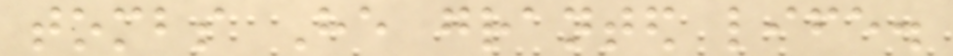tombs He granted life.
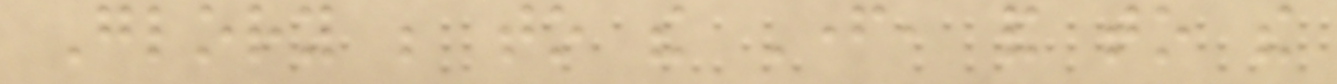Glory be to the Father, and to the
